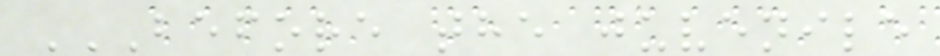BEFORE THE JUVENILE
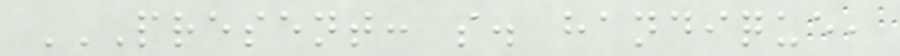PRESENT: S. HANDIQUE,
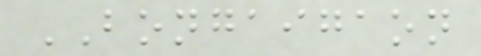BONGAIGAON
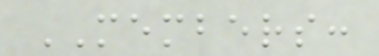MEMBERS:
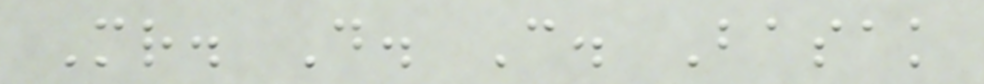Mr. D. C. Basak
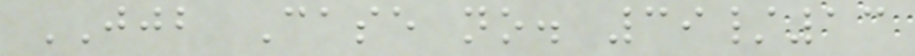JJB Case no. 39/13
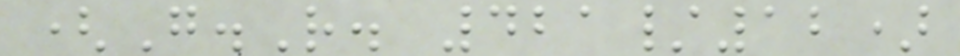(G.R. 421/12)
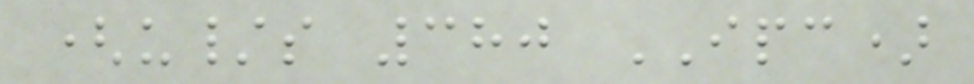(u/s 380 IPC)
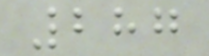287
